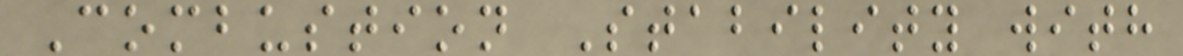Combustion Stability with
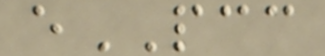ePCC
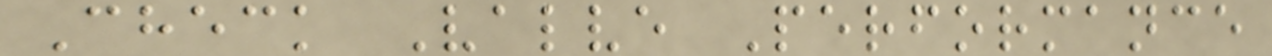Check Valve Performance
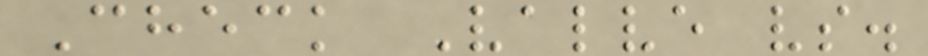Check Valve vs.
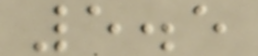5.5
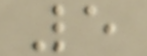5
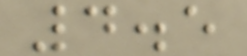4.5
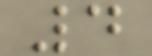4
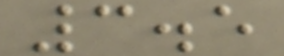3.5
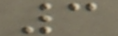3
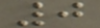0
